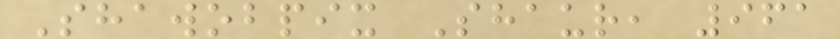Shawobpix Shaur, 961
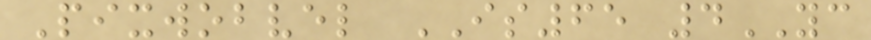Pixwobvel IS65 4YC
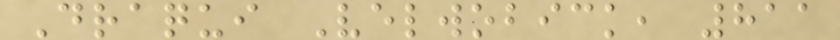Draqui Velwobick, 811
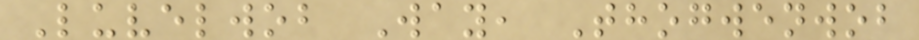Luvelwob Way, Thogwenwob
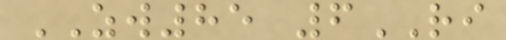ZW85 6RI
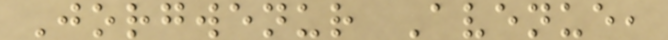Jorgwenur Avenue,
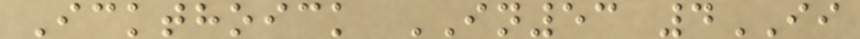Ickthoick IN53 4II
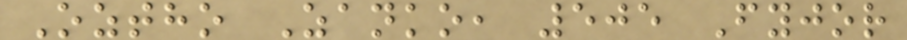Oztho Zanko, 505 Fyjor
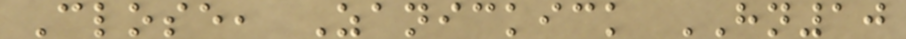Close, Zanickick HN10
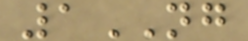1NG
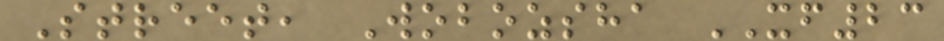Street, Wobozsha XF23
